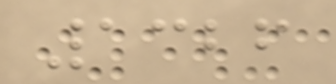1326
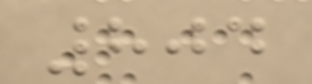804
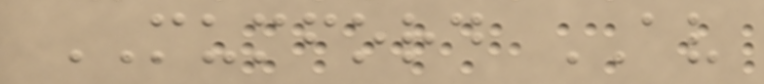MUMFORD AV
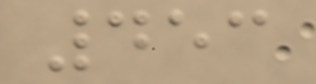453
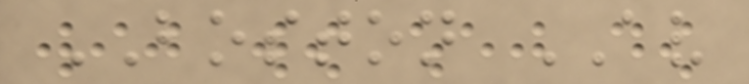BOSTON AV
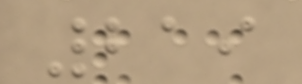219
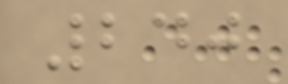240
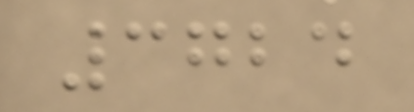3724
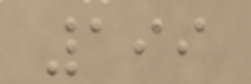199
